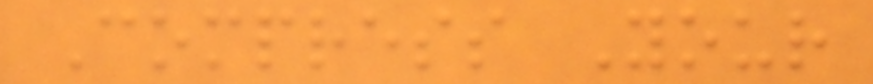Compress Your
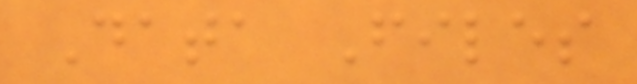Data Files
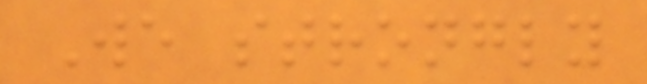We strongly
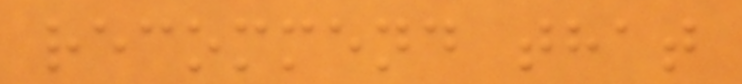recommend that
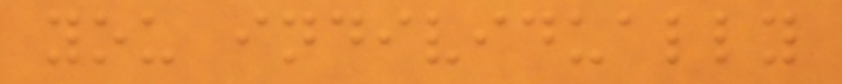you individually
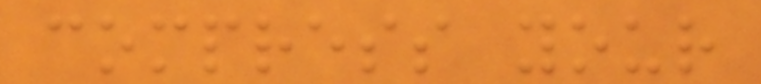compress your
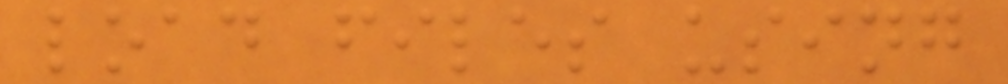load files using
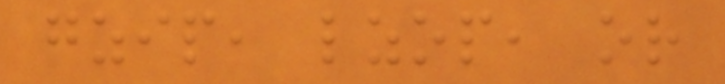gzip, lzop, or
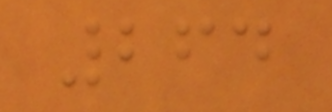264
